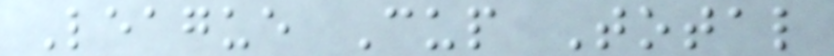League Cup Total
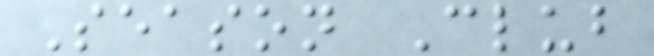Season Club
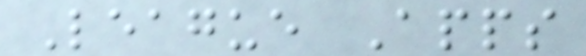League Apps
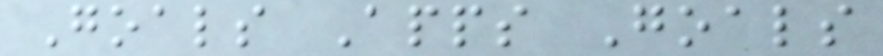Goals Apps Goals
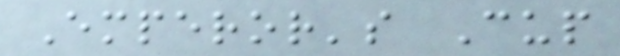Emperor's Cup
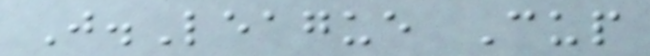J.League Cup
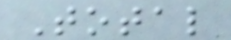Total
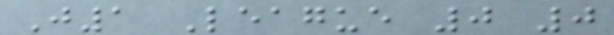J1 League 0 0
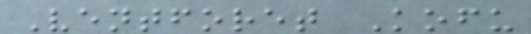Ventforet Kofu
